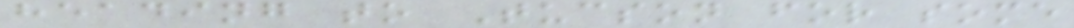heading to Tucson for some
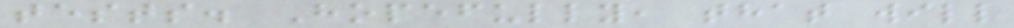tests. Hopefully, that will
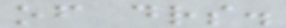of drs.
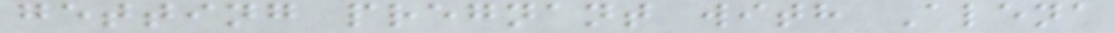getting pregnant with Alena
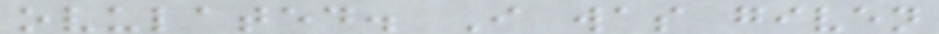ovulated. I was given
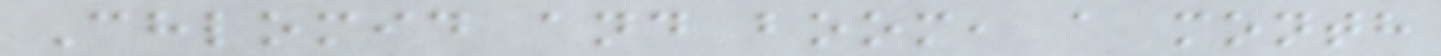Chlomid and boom, a month
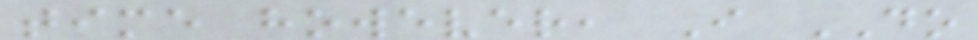time however, I DO
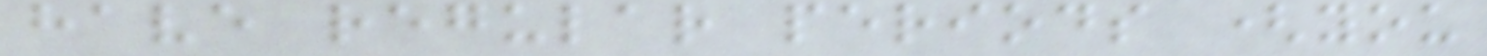have regular periods (you
